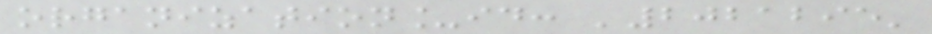organization_id: '2021295'
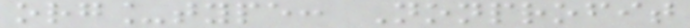org_type: Nonprofit
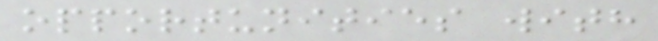opportunities with
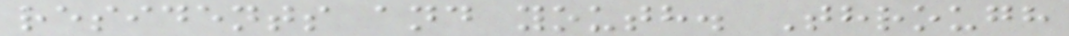residents and youth. Through
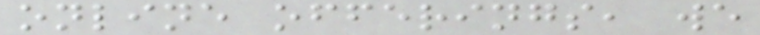online offerings, we
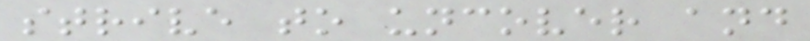strive to uncover and
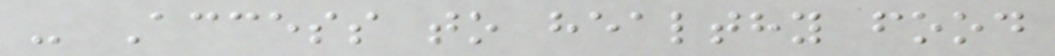- Access to healthy food
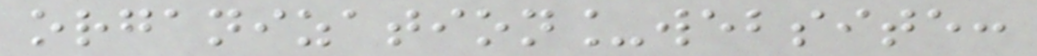organization_website:
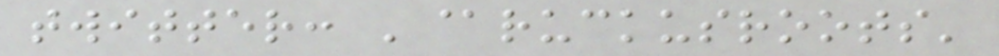twitter: '@ruckusroots'
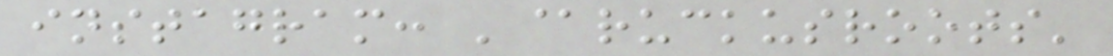instagram: '@ruckusroots'
